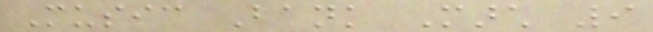Music Bank March 9
